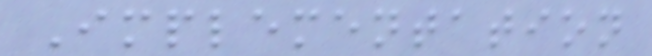Implementation
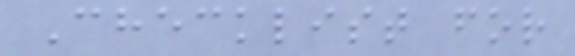Checklist for
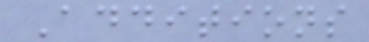Additions
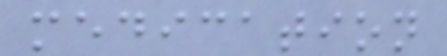medication
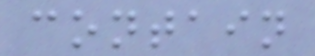contain
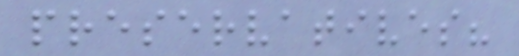preservatives?
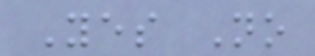Yes No
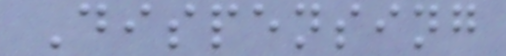Dispensing
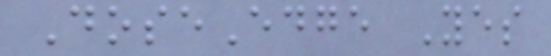DoseEdge Yes
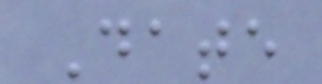Date
